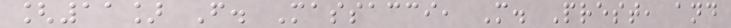[11] F. Massacci, M. Prest, and
